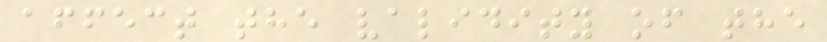affect the validity of the
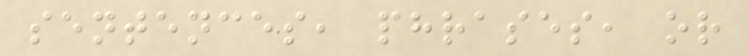sentences, phrases, or
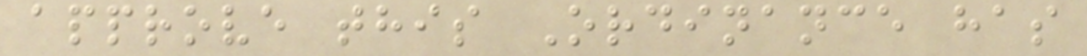approve this Ordinance has
